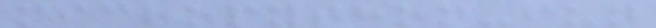micropython-fun
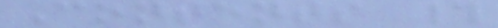Contents #
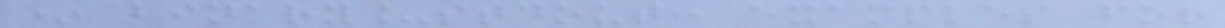* binary_stdout: examples for
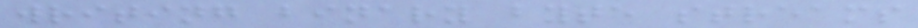writing binary byte streams
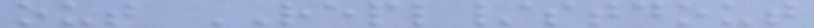out REPL/stdout
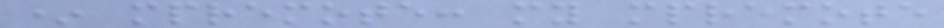* mpremote: my mpremote
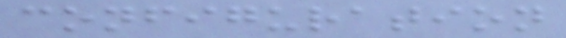configuration
